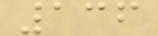136
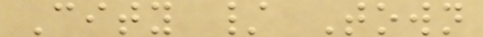City / Town
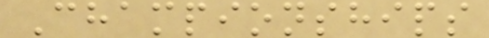Championships
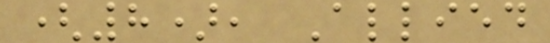(8), Allied
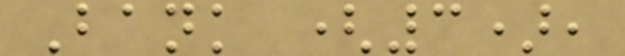Bank (3),
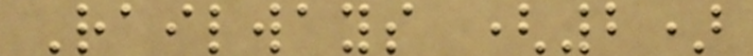Railways (2)
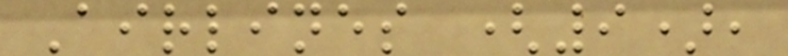Airlines (9),
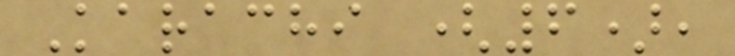Karachi (6),
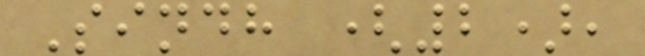Sindh (2),
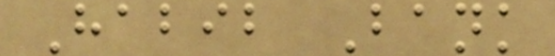Habib Bank
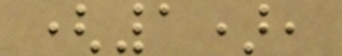(1),
